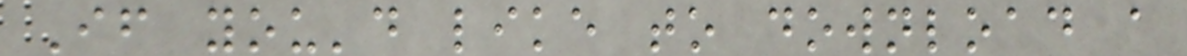If you'd like to download a
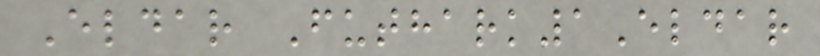Eldar Futhark1Eldar
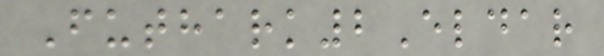Futhark2Eldar
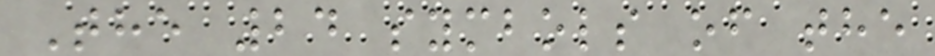The 24 symbols of the
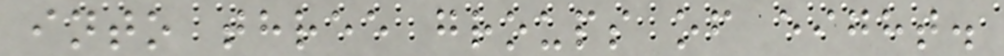into three groups of eight.
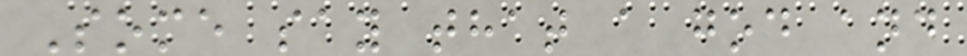Some say that a god and
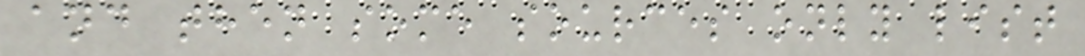and then some sources only list
